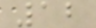12
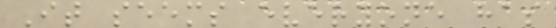It seems everyone has
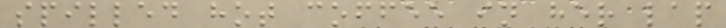spilled hot coffee in her lap
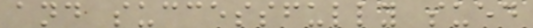and successfully sued
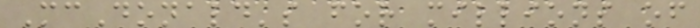McDonald's for millions of
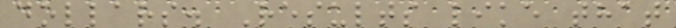dollars. Results like that
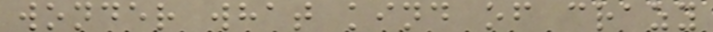wonder what kind of crazy
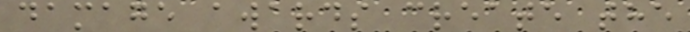damage awards create the
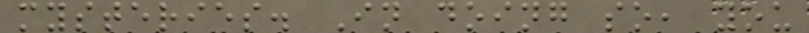mysteries. In doing so, you
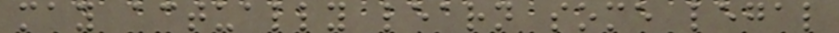may actually learn some legal
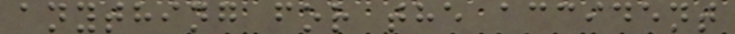anything for the accident
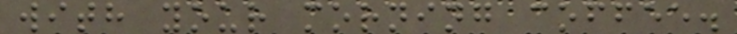with your morning coffee.
